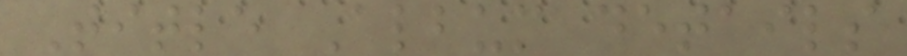Title Album details
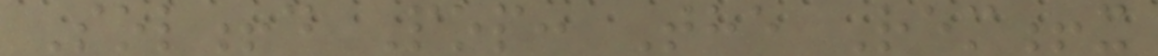Sol!d Pop: The Rem!x
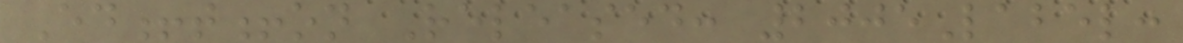Ed!t!on Released: 2005Label:
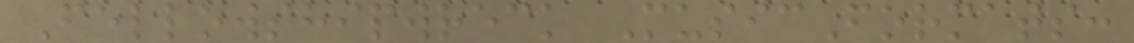Fellowshipwreck MusicFormats:
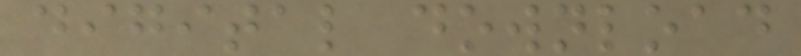digital download
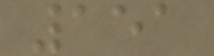151
